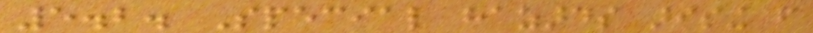5.2. Special hazards arising from
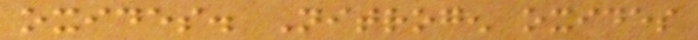oxides. Nitrogen oxides
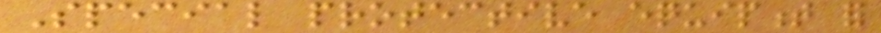Special protective equipment for
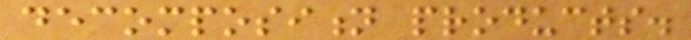decomposition products.
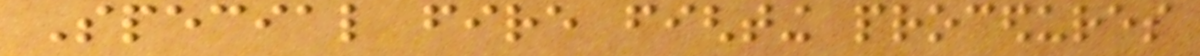Special fire fighting procedures
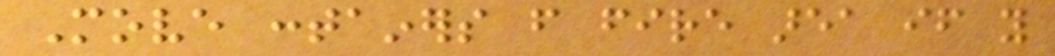Move containers from fire area if you
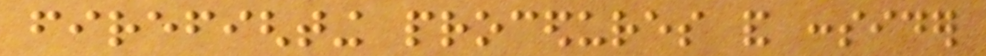firefighting procedures and consider
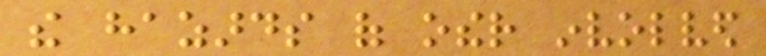the hazards of other involved
